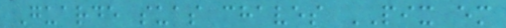Guarde suas chaves PIX em
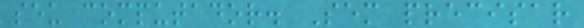seu computador. Sem precisar
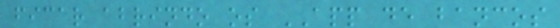ficar abrindo os APP de bancos
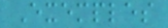Exemples
